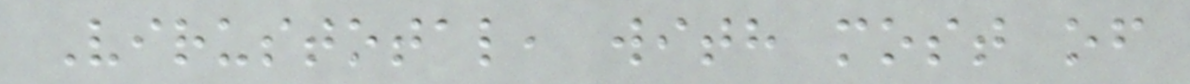Virustotal, with most of
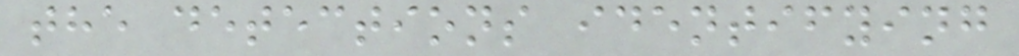the detections identifying
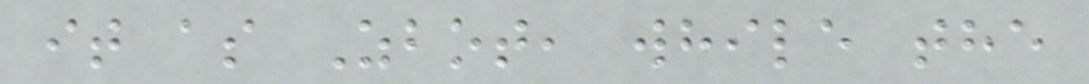it as Zbot, while the
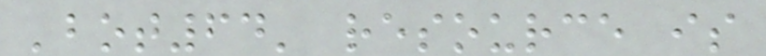'bot64' resource is
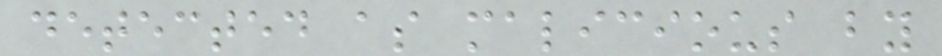detected as malicious by
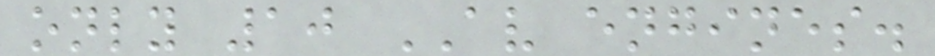only 10 AV engines.
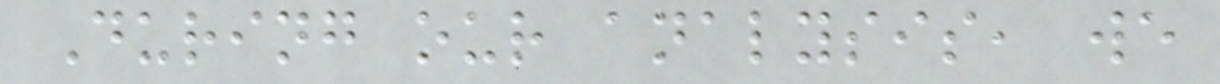During our analysis, we
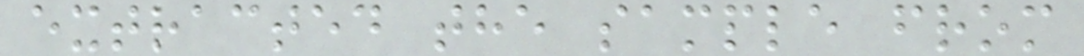extracted the sample from
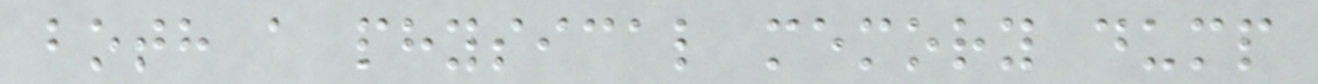both a physical memory dump
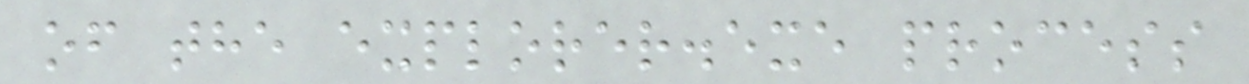of the explorer.exe process
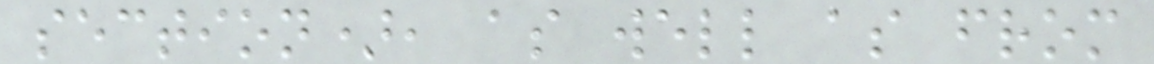section), as well as from
